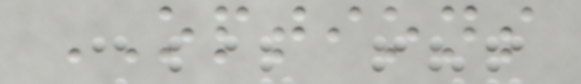OPTIONS
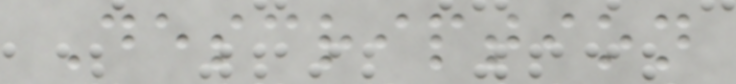Description
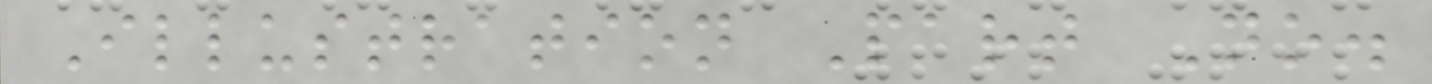Illustration Part No.
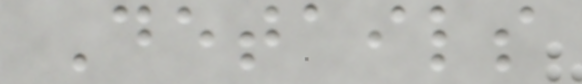Details
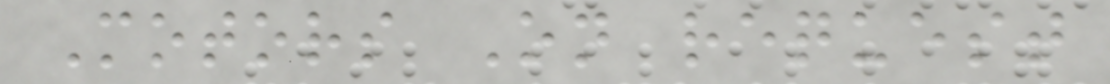Motors On request
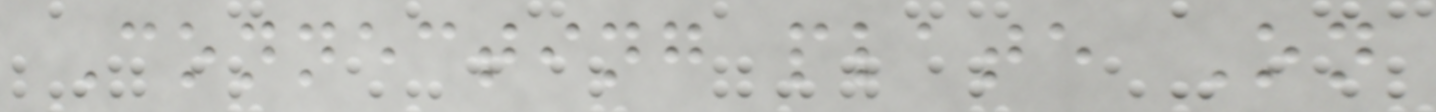Connecting plate On
